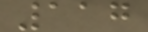117
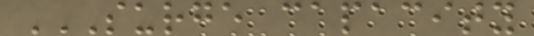SURGE CAPACITY
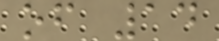of 14
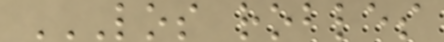LOS ROBLES
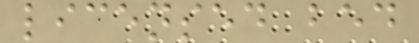licensed bed
